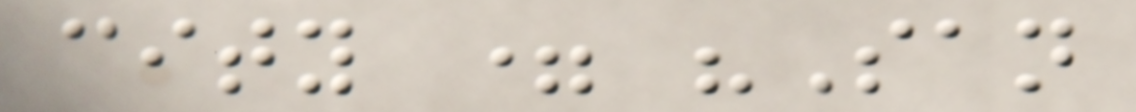city = "San
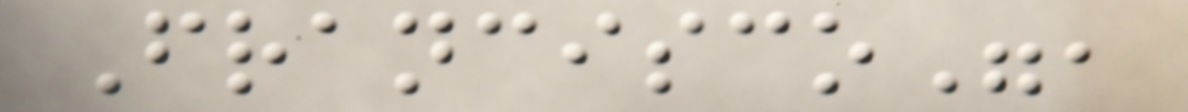Francisco",
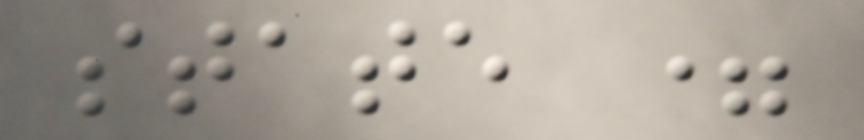state =
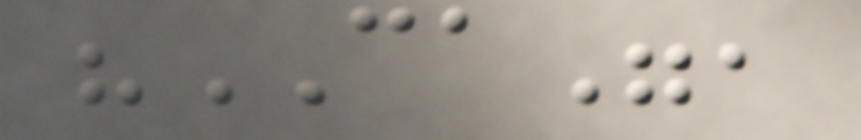"CA",
